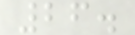26.
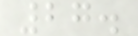27.
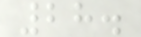28.
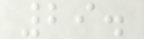29.
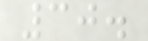30.
